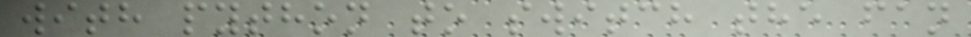with python to switch the fan
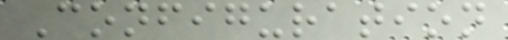Configuration
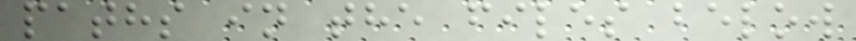paths in the files below
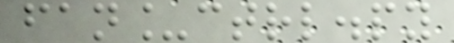fan_ctrl.py
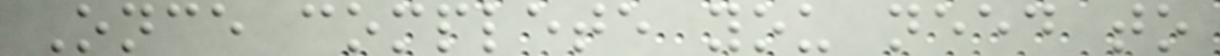Once complete you need to
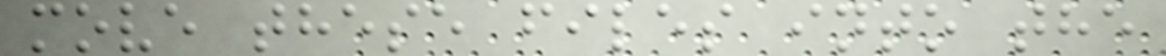move these files into the
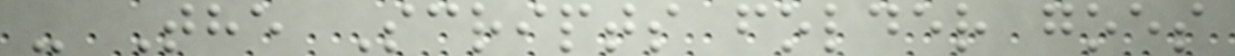- The Scripts folder goes
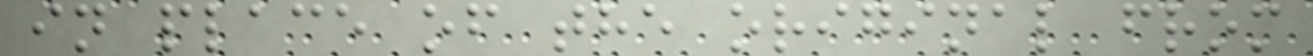in place of the original from
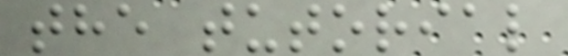the tutorial
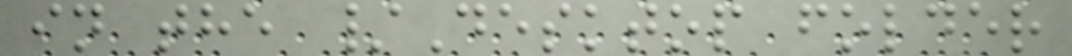in the /Desktop folder
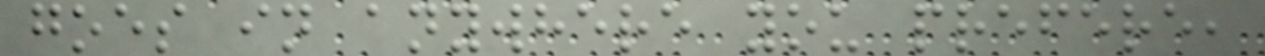goes in anywhere you prefere,
